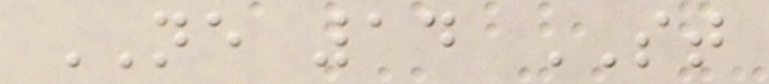NE 14 ST
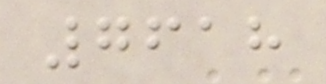7618
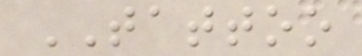TATTOO
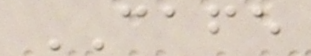CAFE
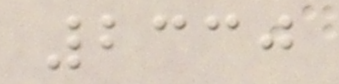2330
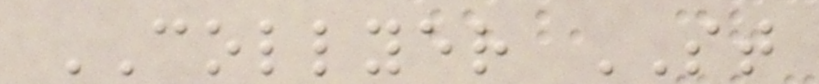COLLYER ST
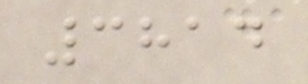3814
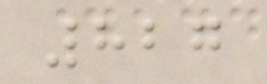827
